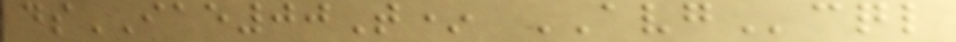dsIAE00T* AVGcql
